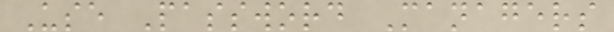Use Password Managers
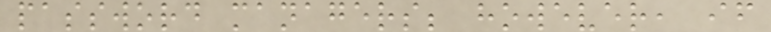password managers; however, if
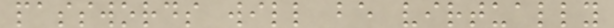passwords will be virtually
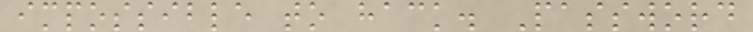impossible to hack. Password
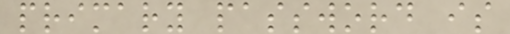primary password is
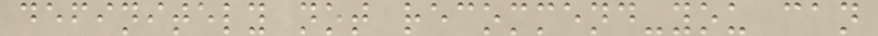definitely not recommend-you can
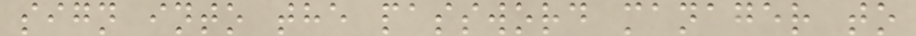sign into the password manager to
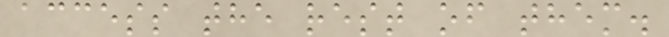access the rest of them.
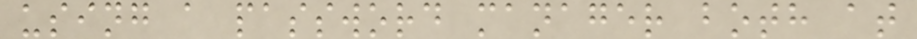using a password manager both at
